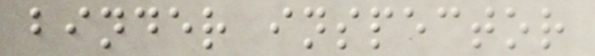binder inspector
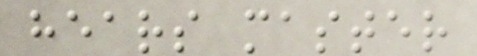hears master
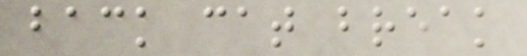back cat break
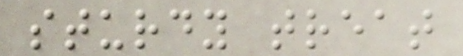sturdy treat
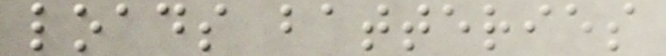loads batteries
